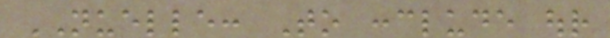NUELLE: To conclude our
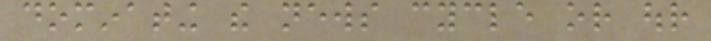dominating the news cycle or our
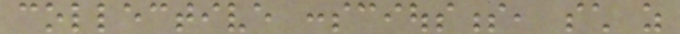collective consciousness, such as
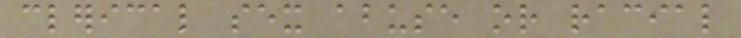clerical sex abuse or racial
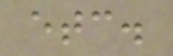etc.
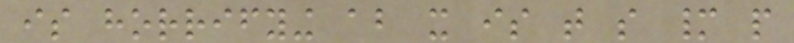is horrifying about it is that so many people
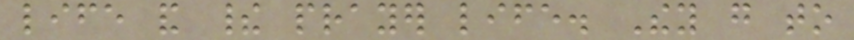life and their prayer life. They go to
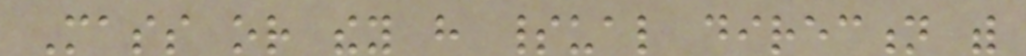Mass or they have spiritual direction with
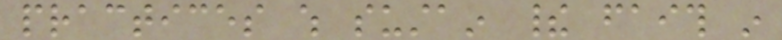practices which sustain their faith in
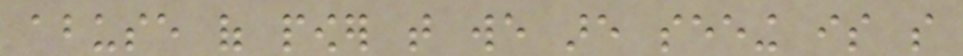abuse of power that we are seeing is so
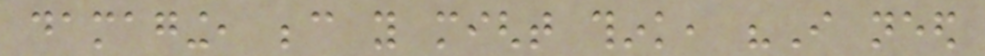damaging, because you might think, "I need
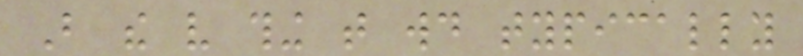But the very thing that would typically
